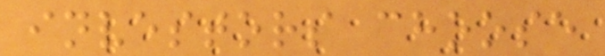investors choose
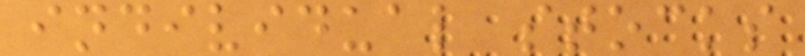individual stocks
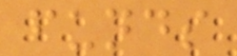funds
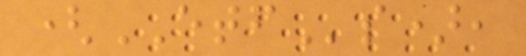(ETFs),
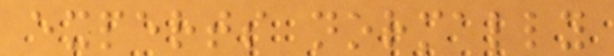experts normally
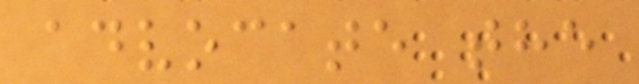advocate the
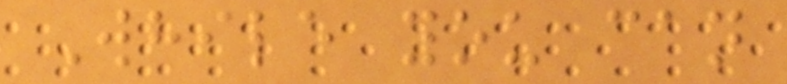While you can
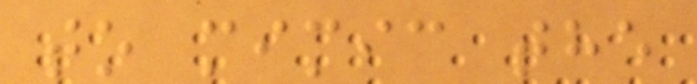to mimic the
